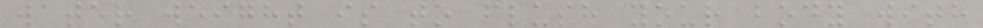water weight is to flush your body with
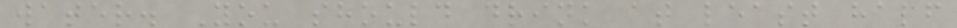water. You should drink at least half
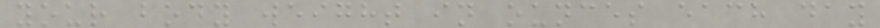your body weight in ounces each day
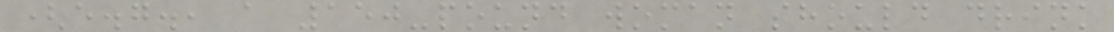(e.g., a 150-pound woman should drink
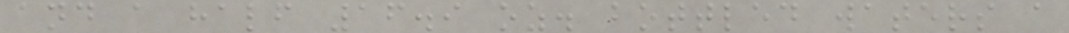and a half 16.9 oz. bottled waters a
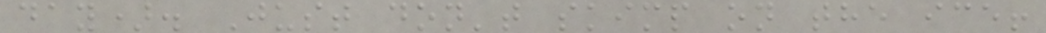day). Just don't skimp on the ice!
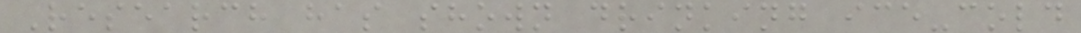Research has shown drinking ice-cold
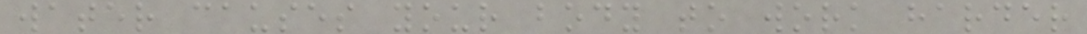water causes your body to work harder
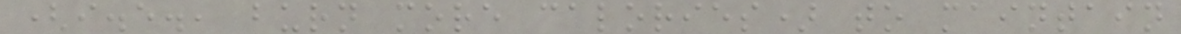(i.e., burn more calories) to maintain
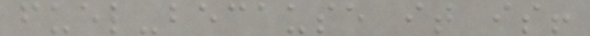fuel-because it is!
